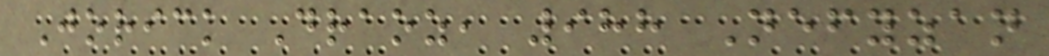Jorick Draoz, 988 Nefyzan
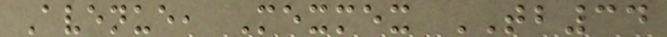Avenue, Mexmex TB34
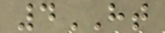4HT
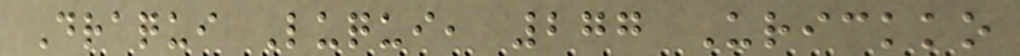Draqui Luqui, 277 Urickko
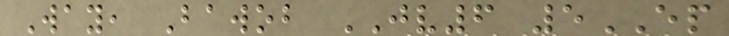Way, Bawob JV6 5EP
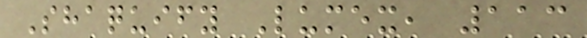Shaquify Lumex, 113
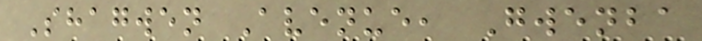Shagwen Avenue, Gwenba
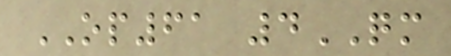OP61 4QM
